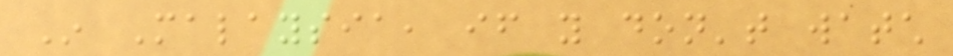In Malaysia, if you don't watch
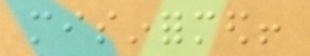misinformed!
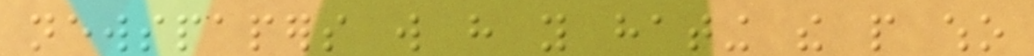newspapers will have you hating the people who
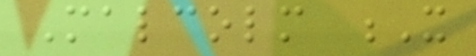Malcolm X
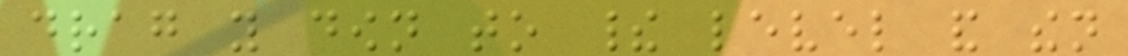drag you down to their level and then
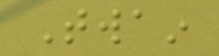Twain
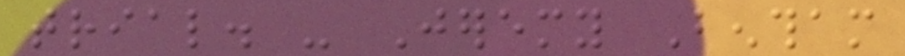trial. - Jeremy Bentham
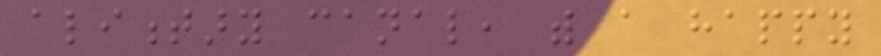alimentary canal, with a happy
